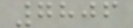7806
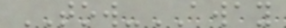TOW-AWAY
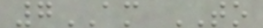7AM TO
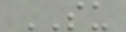SU
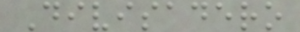Divisadero
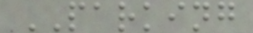PARKING
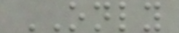ONLY
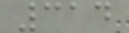314
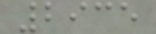2935
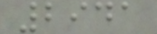2941
